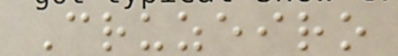Cruzeiro
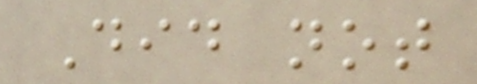Did not
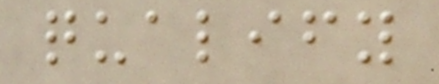qualify
